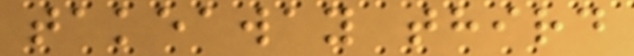takeaway third
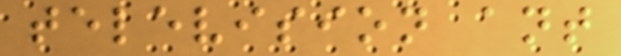television ant
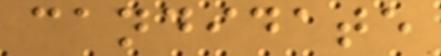candidate
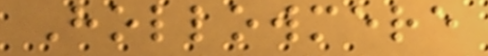Hollowmere
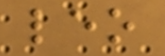leo
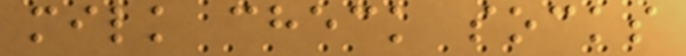milk check socks
